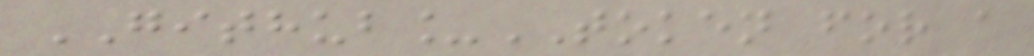GITHUB_TOKEN for a
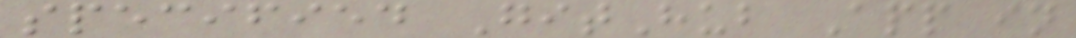specified GitHub App in
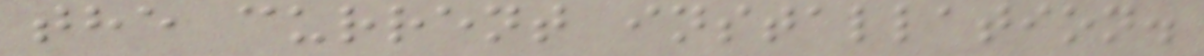the current installation.
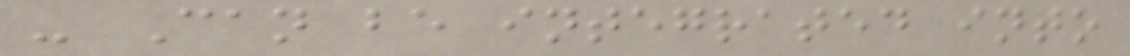- Can be integrated into
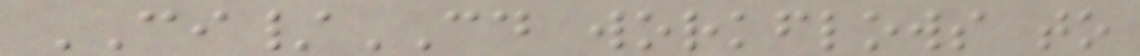CI/CD workflows to
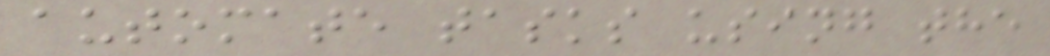automate tasks using the
